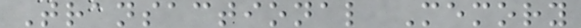Transactional Memory
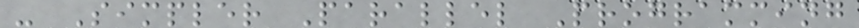- Simpler Parallel Programming
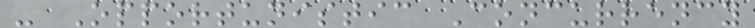- Opportunistic Concurrency
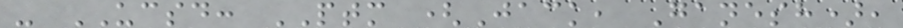- UCSD: PTM (Jack, Ganesh),
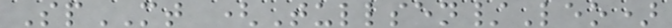SpMT (Tullsen/Leo)
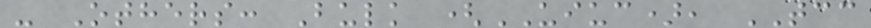- Others: Bulk (UIUC), TCC
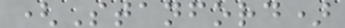(Stanford)
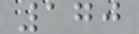170
